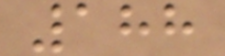188
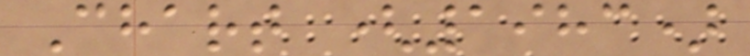Chart (1983)
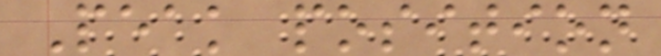Peak position
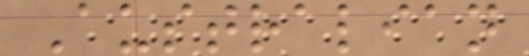Australian
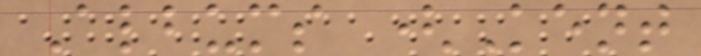Albums (Kent
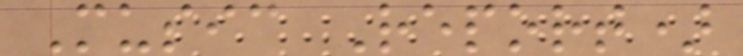Music Report)
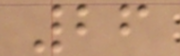26
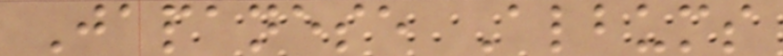Japanese Albums
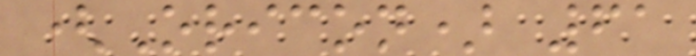(Oricon) 61
